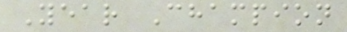Year Champion
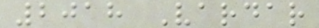2018 Vardar
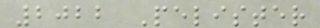2022 Pelister
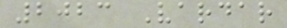2023 Vardar
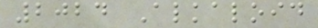2024 Alkaloid
